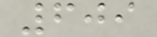609
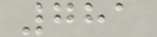781
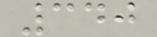340
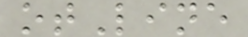otLine
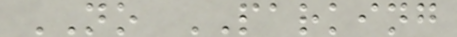NO PARKING
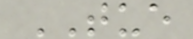TUE
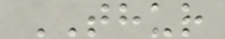THUR
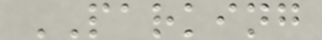PARKING
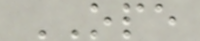OPE
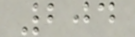204
